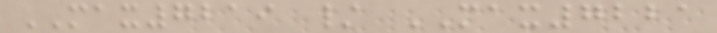MAX7219 / MAX7221
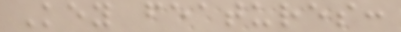Key features:
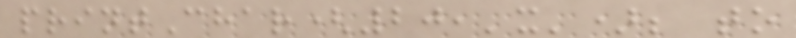printChar(20,'x'); to
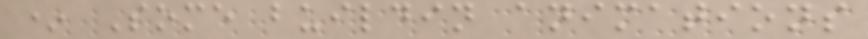* Some buildin animations
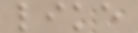like
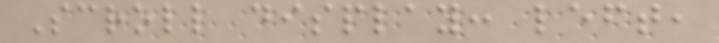Scroll display: left,
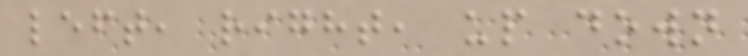left, right, up down
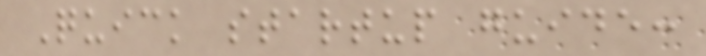Quick startup guide:
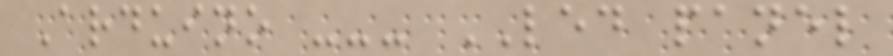Arduino --- LED panel
